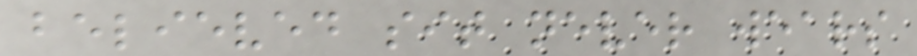believed sit never wears
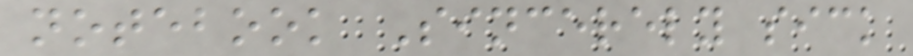notebook Sincerely sick
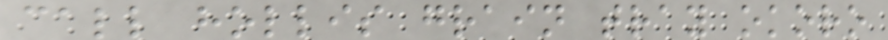call hollis grain tray okoro
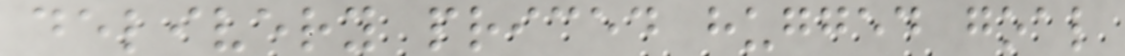delivery priced hugged goal
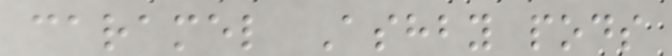caramel Ashby pods
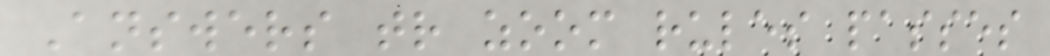Answers tr zoom rules passes
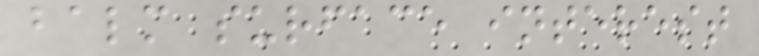balm surface interest
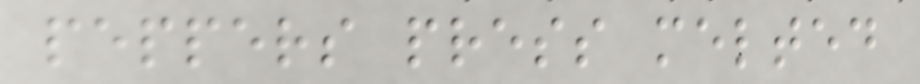peppers press melted
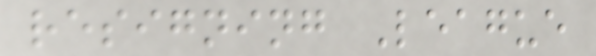resigning League
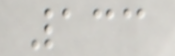133
